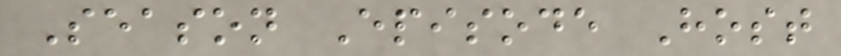Season Episode Host
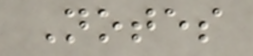Notes
